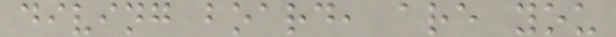diving board, are you
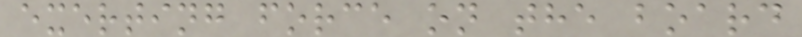exerting force on the board
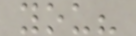you?
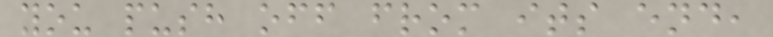you push off from its end,
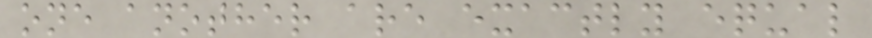one another are exactly equal
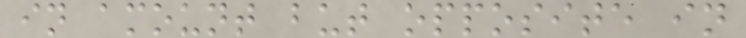in amount but opposite in
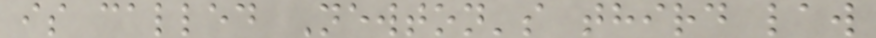is called Newton's third law
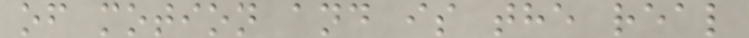of motion and is the real
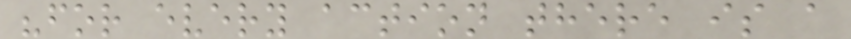"for every action there is a
